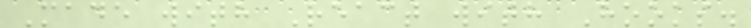Made with React with Hooks.
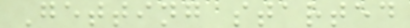Getting started
